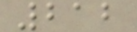212
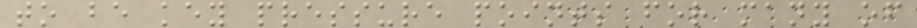to be key pressure points for many of
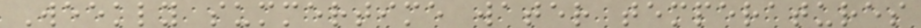Weekly summertime water temperatures
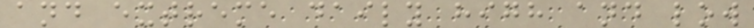and extreme daily high and low
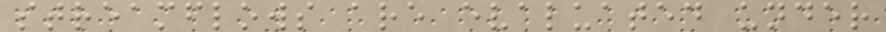streamflows are evaluated under
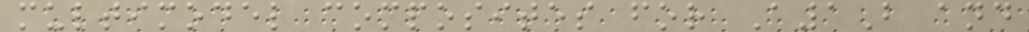multimodel composites for A1B and
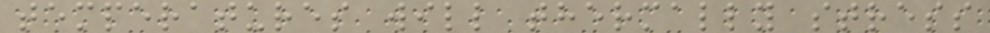temperatures will thermally stress
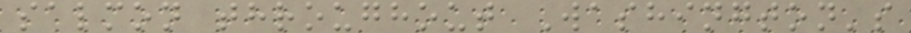salmon throughout Washington's
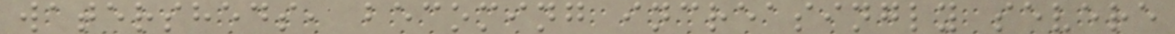watersheds, becoming increasingly severe
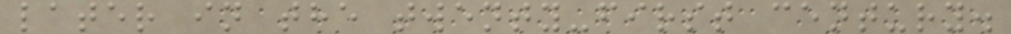later in the twenty-first century.
